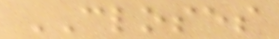CLOSES
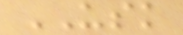USK
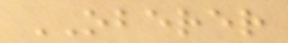OBERER
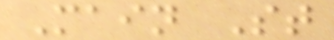Main St
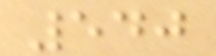540
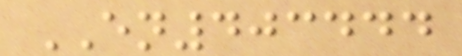EN403444
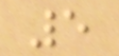5
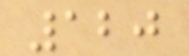120
